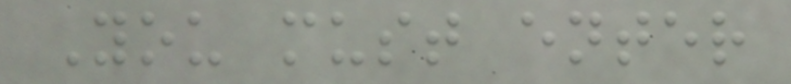You must enter
